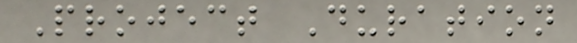Project Duration
